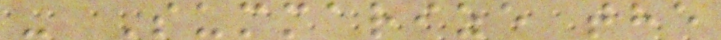- Summarize the
